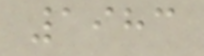1983
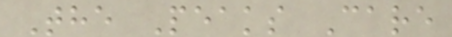The Peaks Care
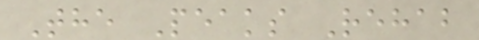The Peaks Rehab
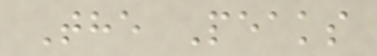The Peaks
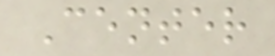Center
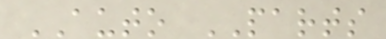AUTO PARTS
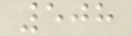508
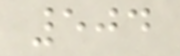504
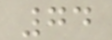74
